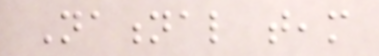National team
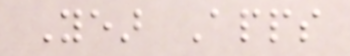Year Apps
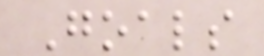Goals
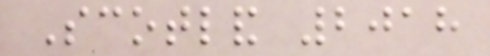Scotland 2018
